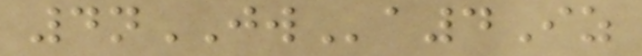4nJWa4Iz
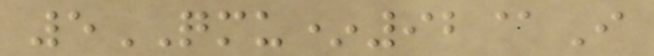5QMU*92@I
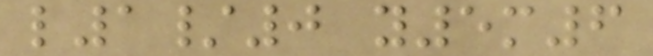l1/0 y5m6
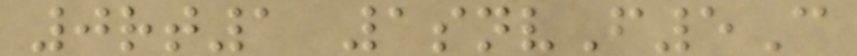0rt1 1snvF5C
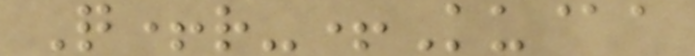Q+r-+Ku@a
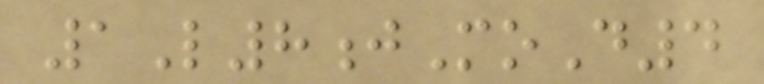1L8jMoD4
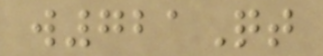w721Qt
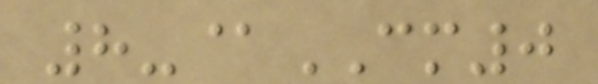8-@CM0
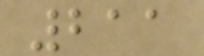211
